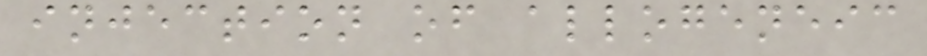injection of allogeneic
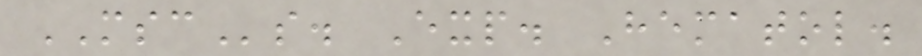MSCs. Exp. Hematol.
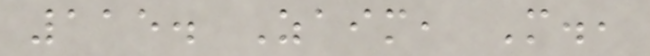115. Zaim, M.,
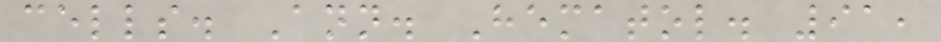cells. Ann. Hematol. 91,
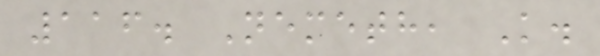116. Nemeth, K.
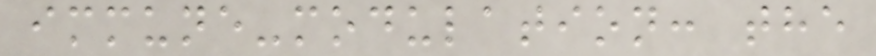immune-modulation: the
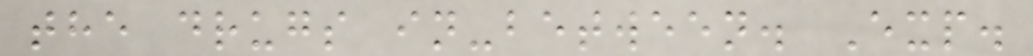the drugs in-between. Exp.
